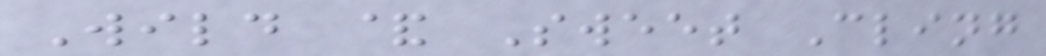Wild & Sweet Cling
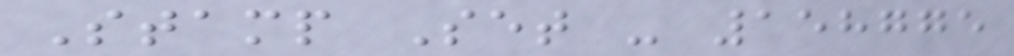Stamp Set - 158775
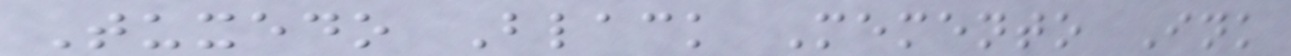Tuxedo Black Memento Ink
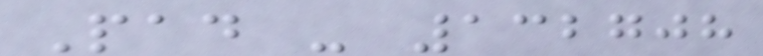Pad - 132708
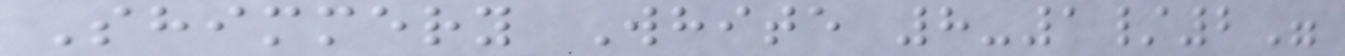Shimmery White 8-1/2"
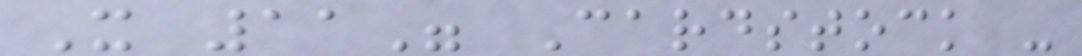X 11" Cardstock -
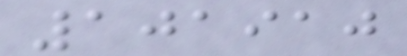101910
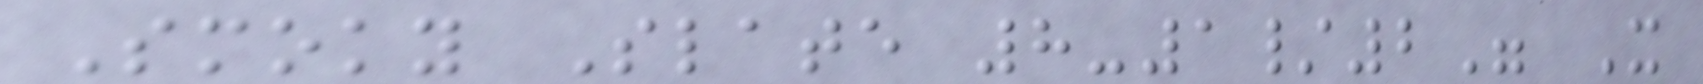Smoky Slate 8-1/2" X
